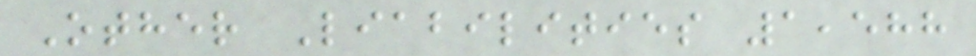Other Liabilities 1,588
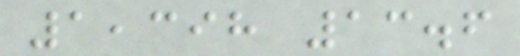1,398 13.6
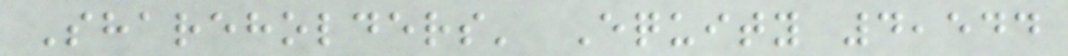Shareholders' Equity 4,544
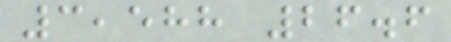3,588 26.6
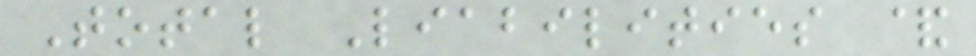Total Liabilities &
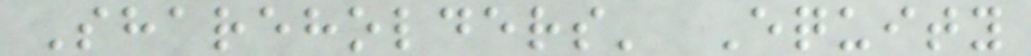Shareholders' Equity
